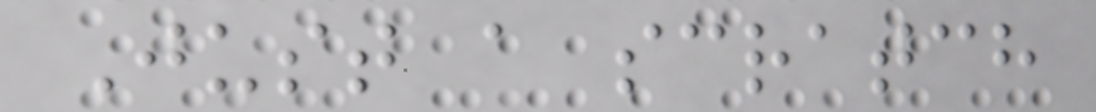Just a scratch
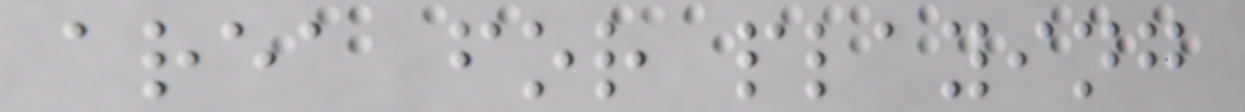area for playing
